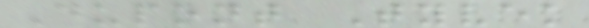Dupont Tyvek
